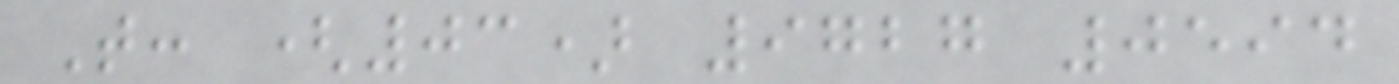T: (03) 9727 0594
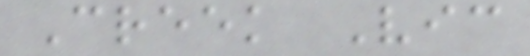Creek Vic
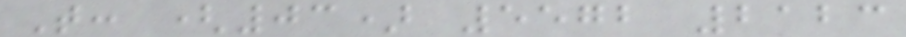T: (03) 5572 2123
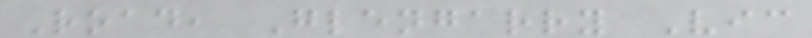Road, Glengarry Vic
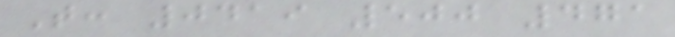T: 0419 500 471
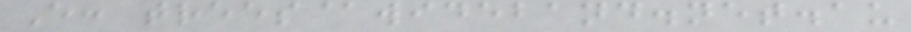E: trees@wideband.net.au
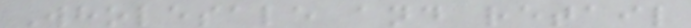Wholesale and retail
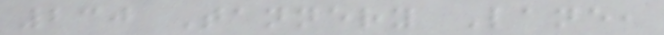230 Tannery Lane,
